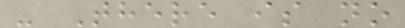- There is no
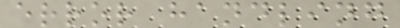error handling
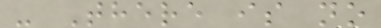- There is no
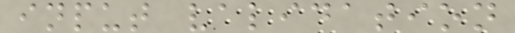input validation
